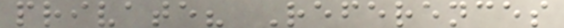private? References
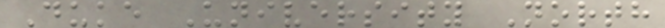Duke University North
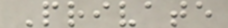Private
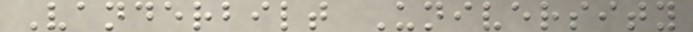Vanderbilt University
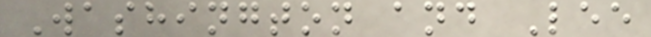Washington and Lee
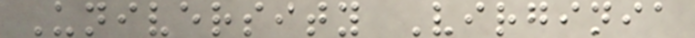University Virginia
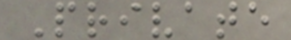Private
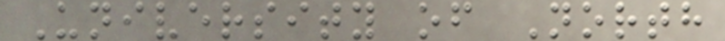University of North
